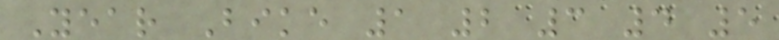Year Bike 1 2 3 4 5
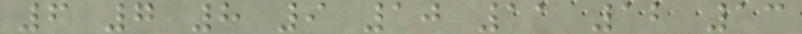6 7 8 9 10 11 12 13
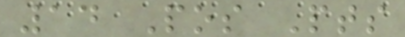14 Pos Pts
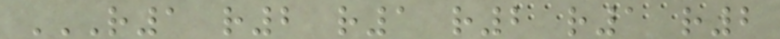R1 R2 R1 R2 R1 R2
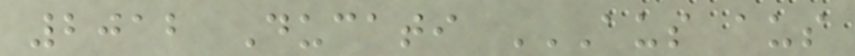2012 Ducati AUS AUS
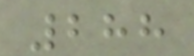288
